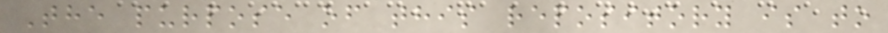The purpose of this repository is to
